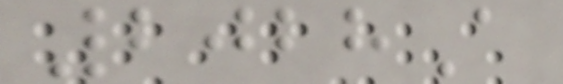2028A
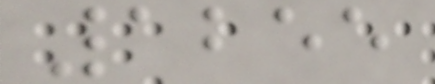1255
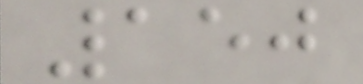150
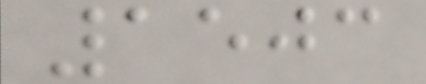1503
